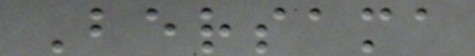Bersama
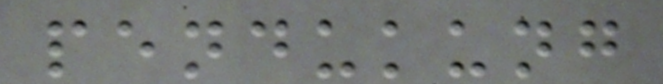pendukung
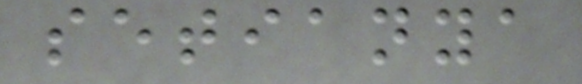setianya
